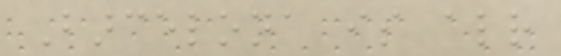Barcelona is already
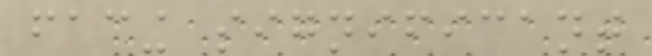facing significant
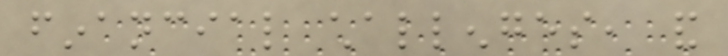financial challenges, and
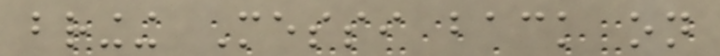bringing Messi back on
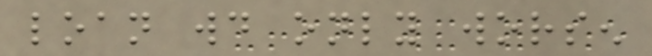loan would only worsen
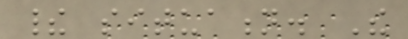their situation. The
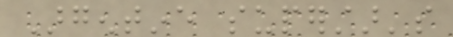Argentine superstar's
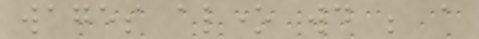wages alone would be a
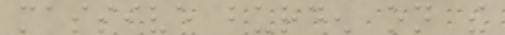massive burden on the
